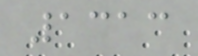1313
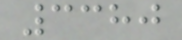3380
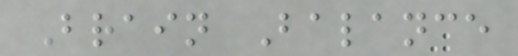Brain Balance
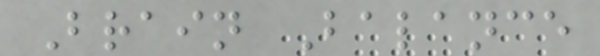Brain Balance
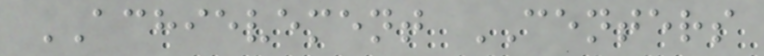ACHIEVEMENT CENTERS
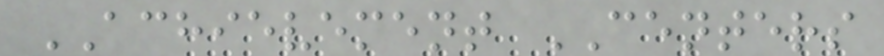ACHIEVEMENT CENTERS
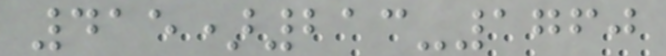415)213-1760
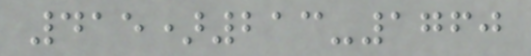415)213-1760
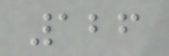126
